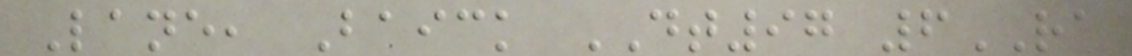Lane, Baick DT97 6RA
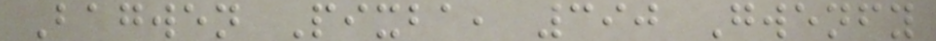Bagwen Pixba, 390 Gwenfy
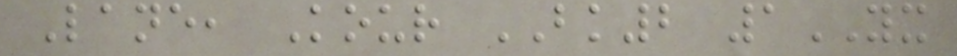Lane, Kour BK2 1YX
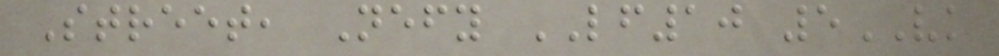Street, Nefy LF10 5VK
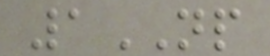1NP
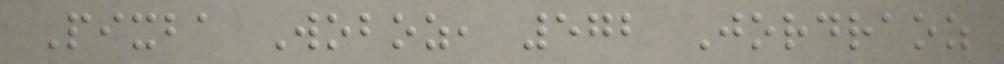Pixba Woboz, 572 Jordraoz
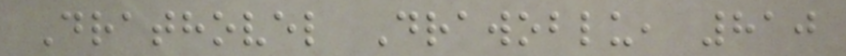Drathovel Drawoblu, 810
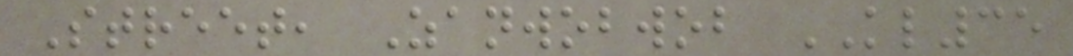Street, Zanwobwob KL35
